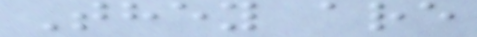They are
